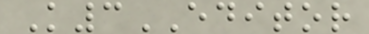K3EDITOR
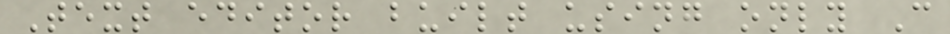Text editor built using only C
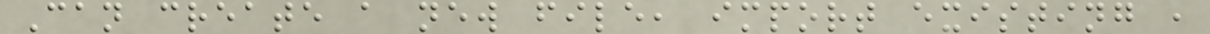Can create a new file, import existing ,
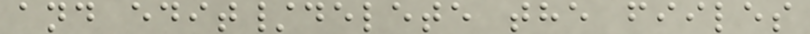and edit/delete the fiiles
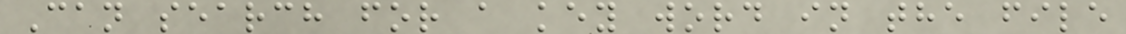Can search for a key word in the file
